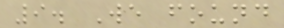9. We found
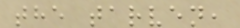the tarven,
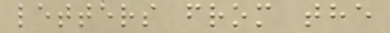letters from the
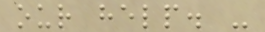our help. -
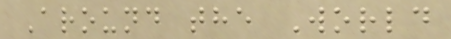Around the World
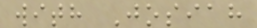with Josiah
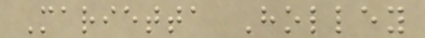Marietta Holley
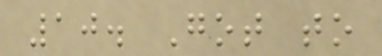10. Got to
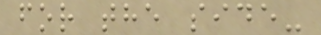for the side-
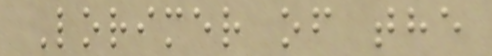Lorimer of the
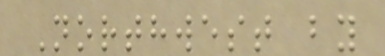Northwest by
